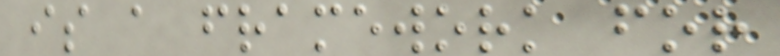is a framework for
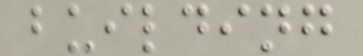building
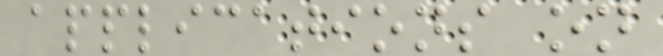applications on
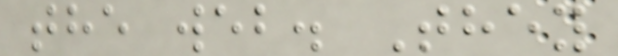the web. They
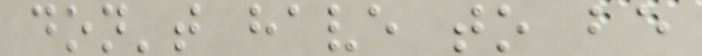don't have to be
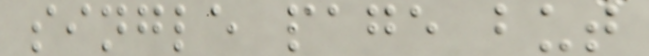single page but
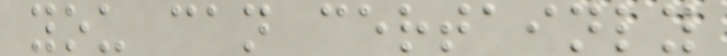you can certainly
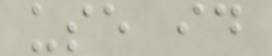use id
